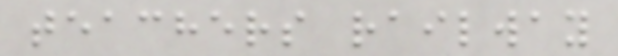teachers railway
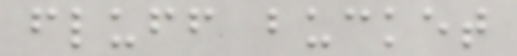fluff bucket
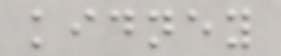kidney
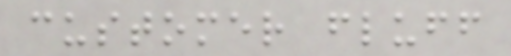customer fluff
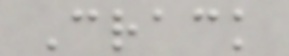Crack
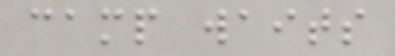camp waits
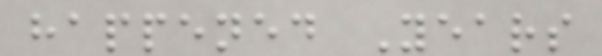happened Years
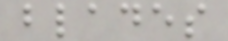blades
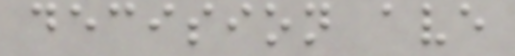decision ave
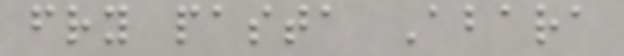fry pasta Abara
